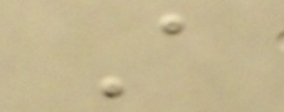A
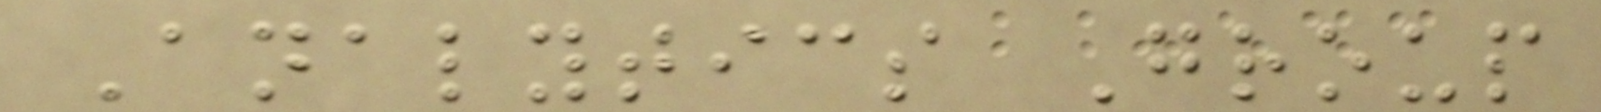Analytics Group
